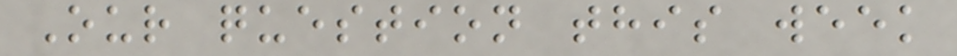Our question this week
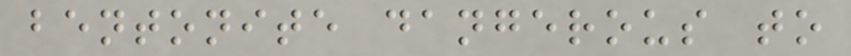bentonite dangerous to
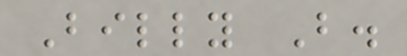Billy B.
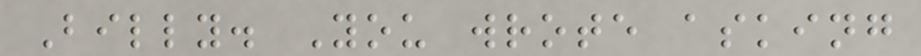Billy. You wrote asking
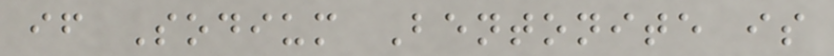if Sodium Bentonite is
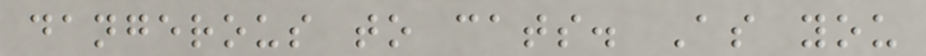dangerous to cats. As you
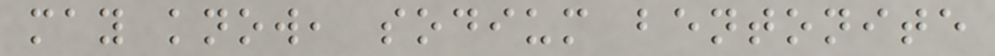may know, sodium bentonite
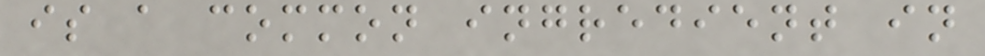is a common ingredient in
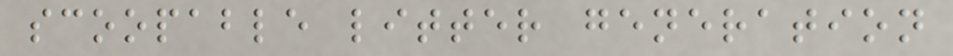scoopable litter generation
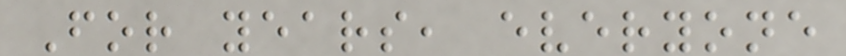For years, everyone
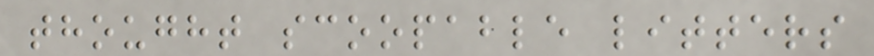thought scoopable litters
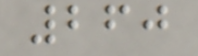260
